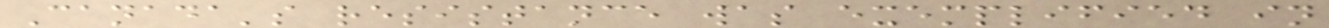Canada's resistance was exemplified in
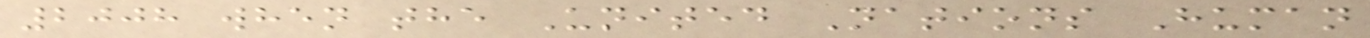2008 when the United Nations Human
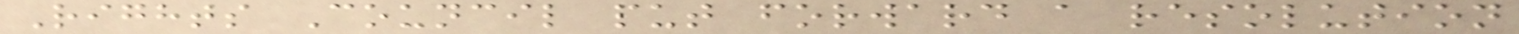Rights Council put forward a resolution
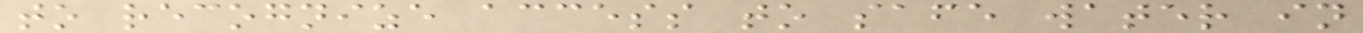to recognize access to safe water in
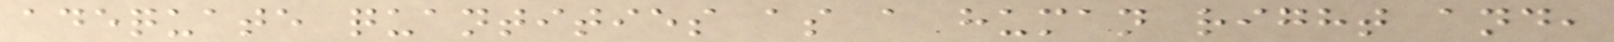adequate quantities as a human right and,
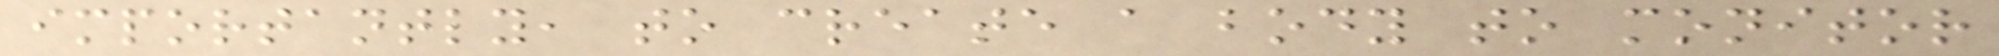importantly, to create a body to monitor
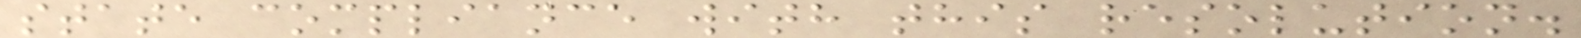state compliance with this resolution.
